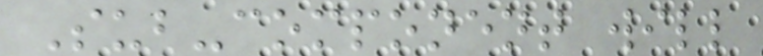Sub-component will
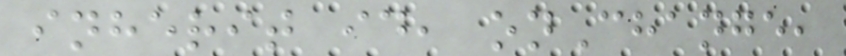inherit id, onChange,
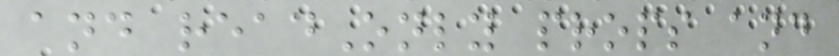and readOnly props and
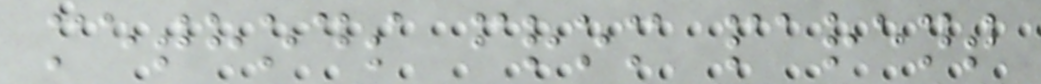methods from parent
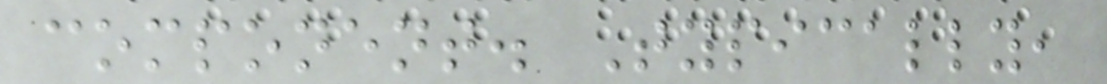component. Typically,
